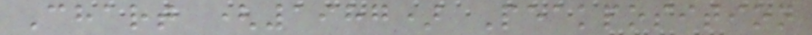Chart (1987) Peakposition
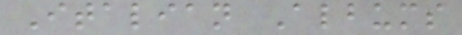Italian Albums
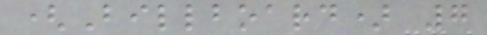(Billboard) 7
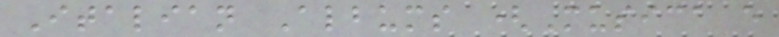Italian Albums (Musica e
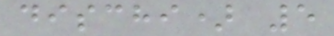dischi) 5
